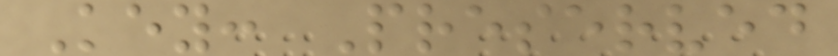Key: Preserved
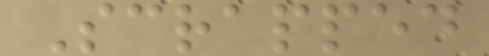Scrapped
